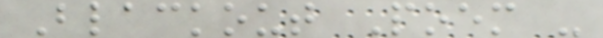Blackout Poem -
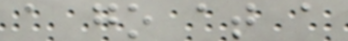a go at a
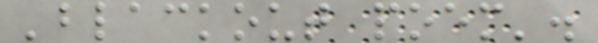'blackout poem'.
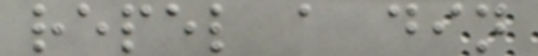repel a din
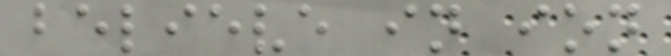believe in ion
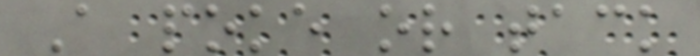A poke or tack
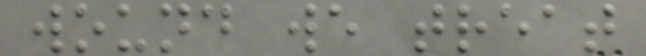wound we treat
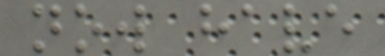now have
